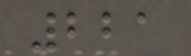221
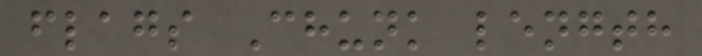flags Chunk length
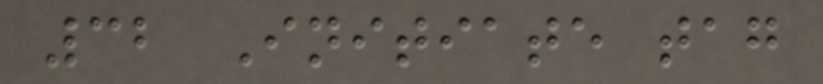32 Initiate tag
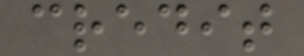credit
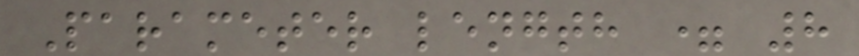Parameter length = 8
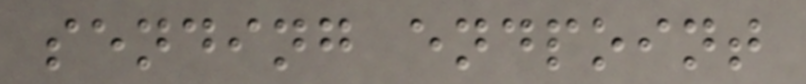sending endpoint
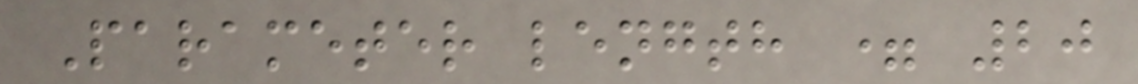Parameter length = 20
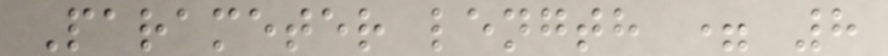Parameter length = 8
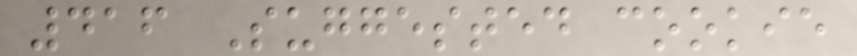416 Suggested cookie
